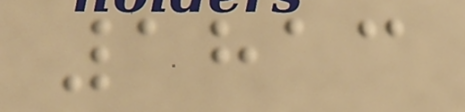1813
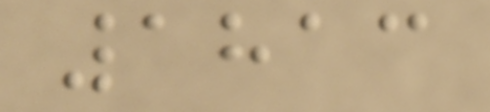1813
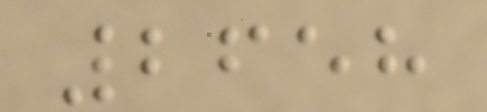2658
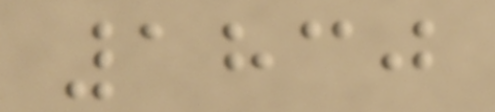1830
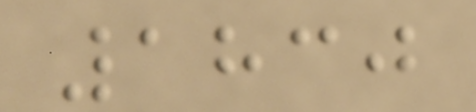1830
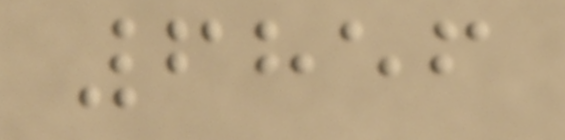6856
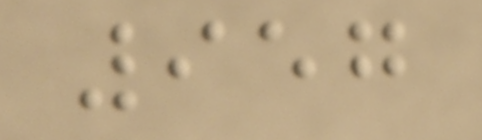957
